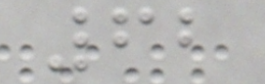62
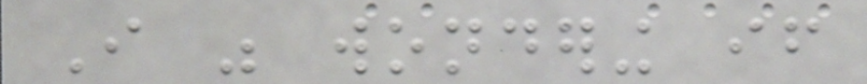I was wondering if
